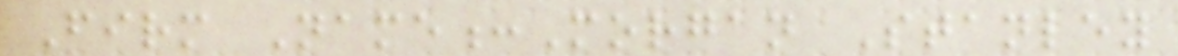Firm Name:Morgan Stanley
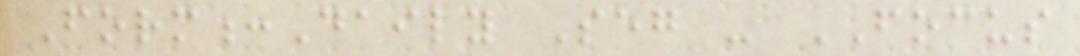Form:Daily Seg - FOCUS
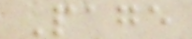Page
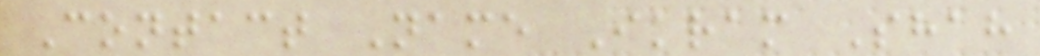Contact Name Ikram Shah
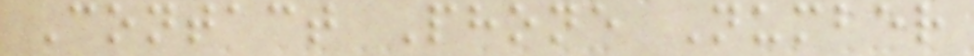Contact Phone Number
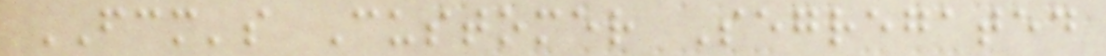FCM's Customer Segregated
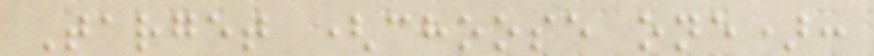Target (choose one):
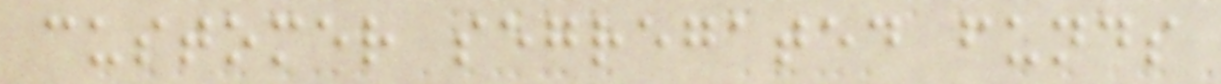customer segregated funds
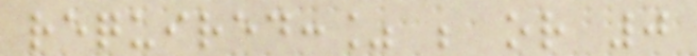required:% ; or 0
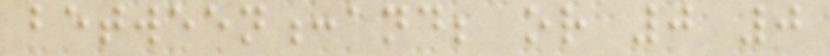between:and; or 0 0
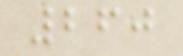260
